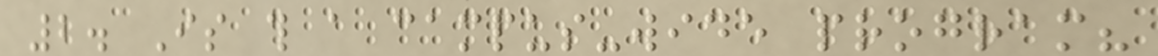2. Is this a campus-wide program?
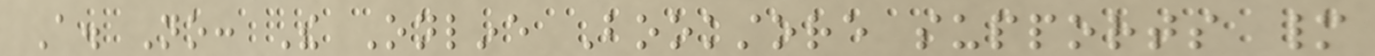A. No: The Online Bookstore supports many
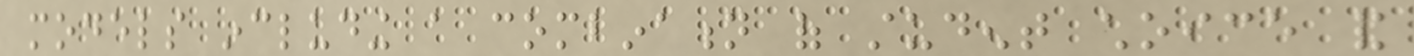models including a combination of student choice and
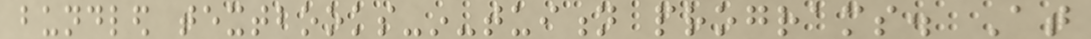bundled textbooks-in-tuition programs. At
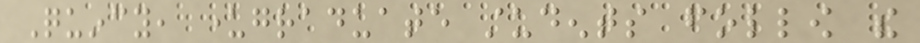Quincy, undergraduate students follow the
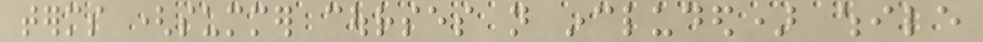terms (summer courses not included) while
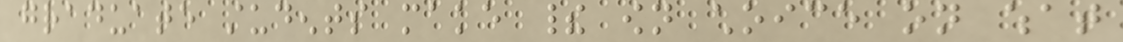graduate students make their own choice on what
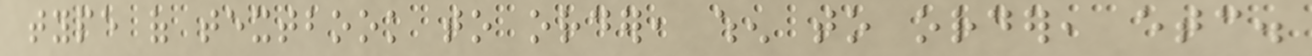type of textbook to order, when to order, etc.
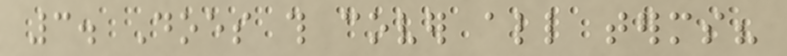3. Does this cover all terms?
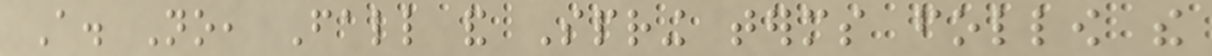A. No, Fall and Spring terms follow the
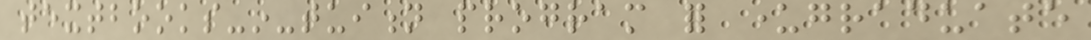textbooks-in-tuition program for undergraduate
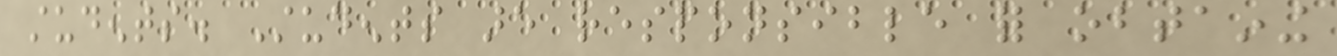students. Students are responsible for obtaining
